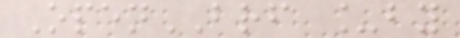OpenBRF _by
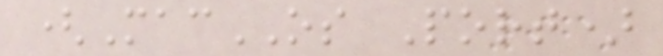(MacOS Port)
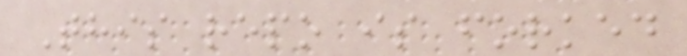This repo is forked
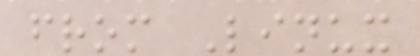from Linux
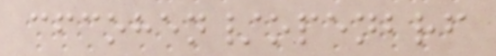cfcohen/openbrf
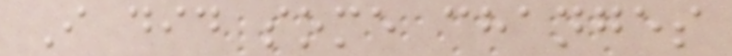I did some changes
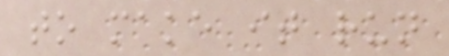to make it run
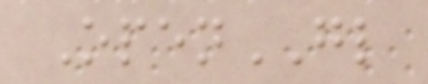OpenGL
